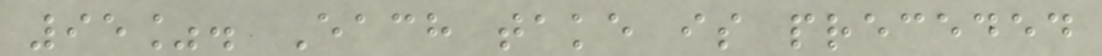95%. Each take is preceded
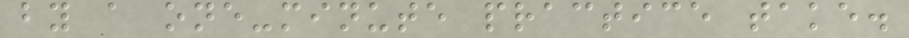by a one-minute practice take.
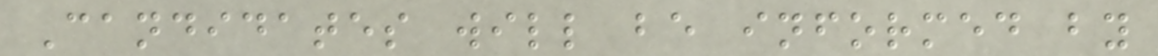Candidates will be informed by
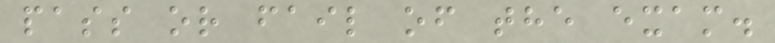pass or fail of the exam.
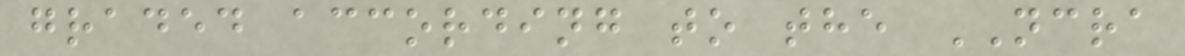graded according to the NCRA
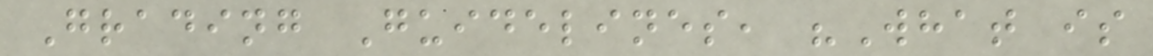Grading Guidelines, "What is
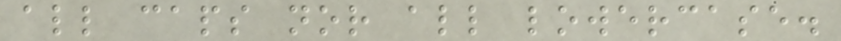all caps nor all lowercase.
